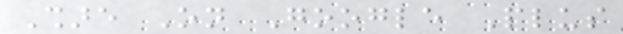Share On Google Plus
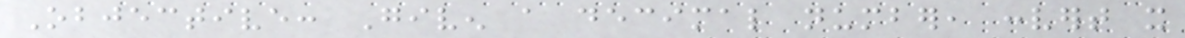Objective: Given a decimal number, convert it
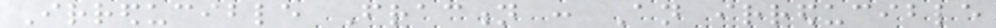Irreducible Fraction : An irreducible
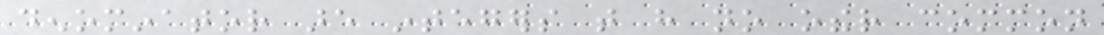denominator are integers that have no other common
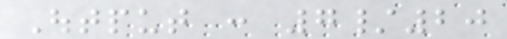Output : 7/20
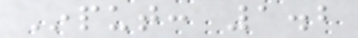Input: 1.2
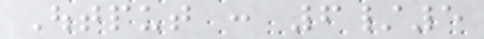Output : 6/5
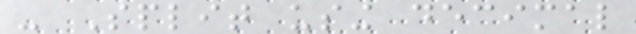- Split using decimal
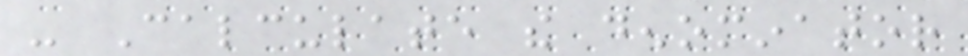- Calculate the denominator
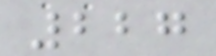227
